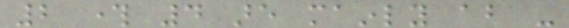2 through 4 are mainly about -
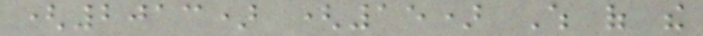(2013) (15) Which of the
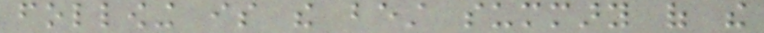following is the best summary of the
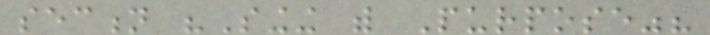section "Singing with Purpose"?
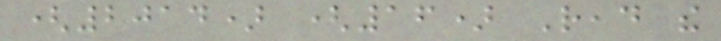(2014) (16) Read the
